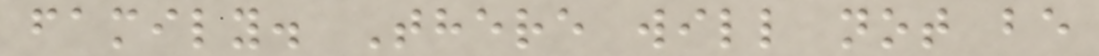family. There will not be
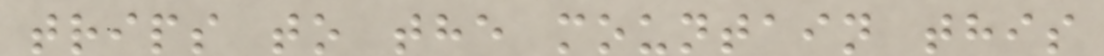trips to the mountain this
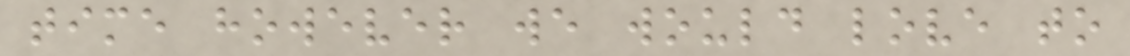time however we would love to
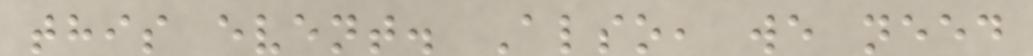this event. Also, we need
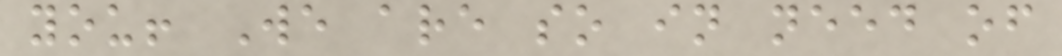you! We are so in need of
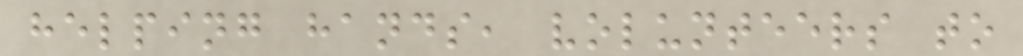helping hands, volunteers to
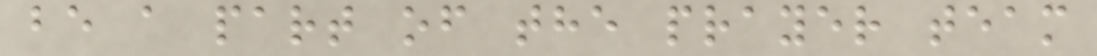be a part of the prayer team
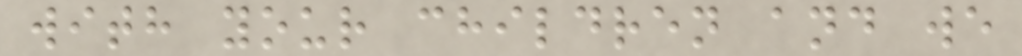with your children and we
